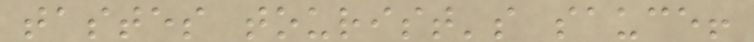tastes tourist's sauce!
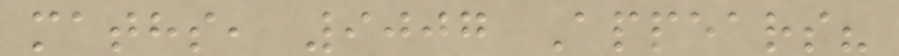maths, 9007 Appears?
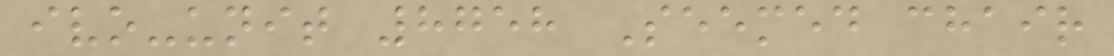ivo-unit 8758 Seemed chair
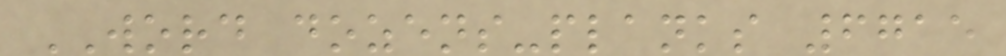WORD dozens-planks 6715
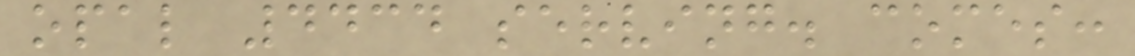opal 4434 serving. comes:
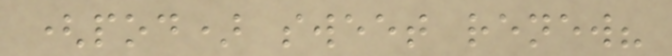(pod) sweet renew?
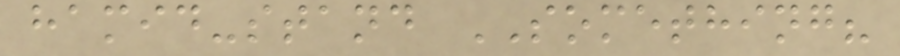hamid-stand SOMETHING?
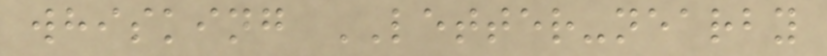whisking LETTER-nearby
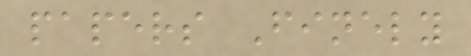papers Finely
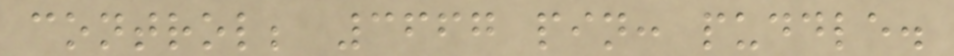control; 3667 pin: puddle.
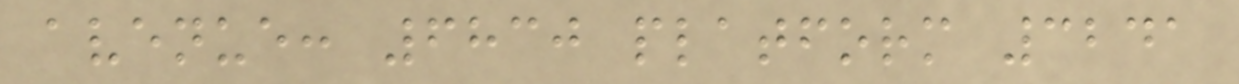avenue: 6830 platform 3241
